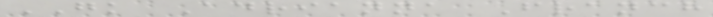GK Adrianna Franch
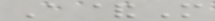A&M
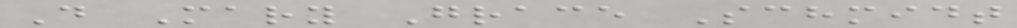D Mary Grace Schmidt
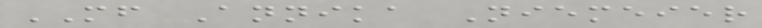MF Annika Niemeier
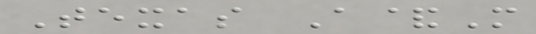Texas A&M
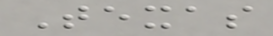Texas
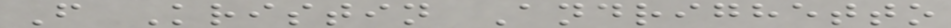F Kristin Andrighetto
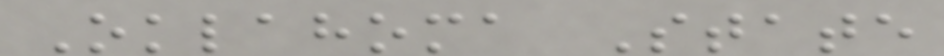Oklahoma State
